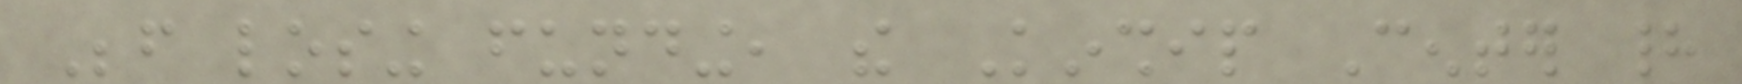Before losing funding, the Kinship Center had
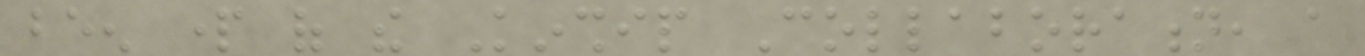been part of the Kinship Collaboration, a
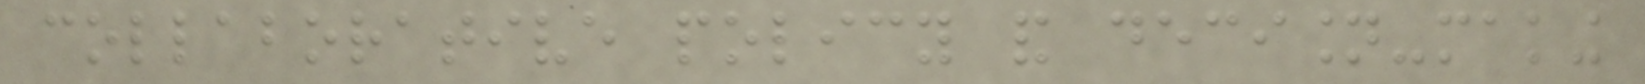collaborative policy and decision-making
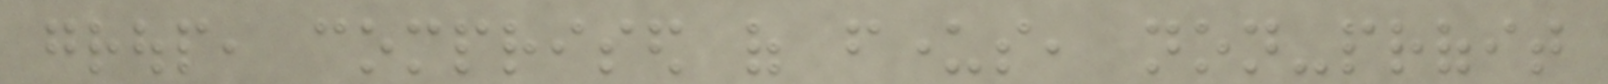group, comprised of funders, non-profit
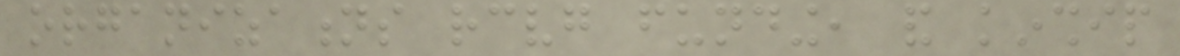organizations receiving funding, and kinship
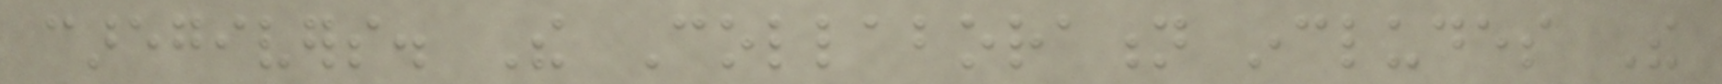caregivers. The Collaboration includes The
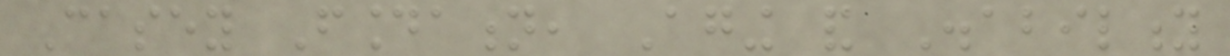Casey Foundation, Aging and Disability
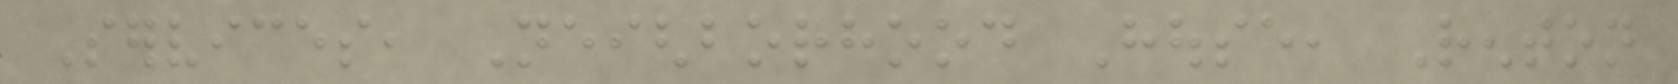Services, Neighborhood House, Renton
